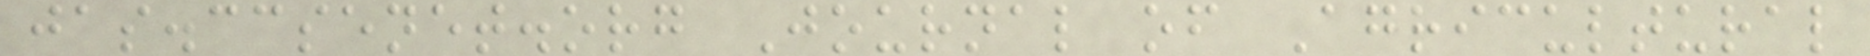jas.ccsenet.org Journal of Agricultural
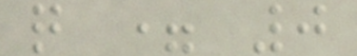q = 0
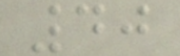40
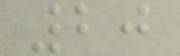20
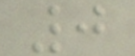0
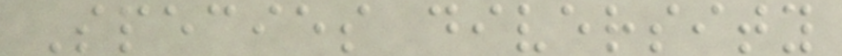Species diversity
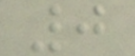0
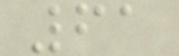61
